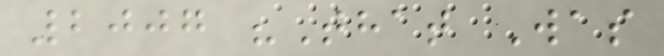2007 "That Was
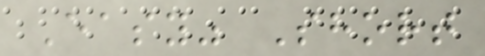Easy" Short
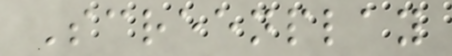Screenplay
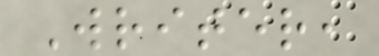Writer,
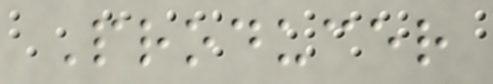Producer
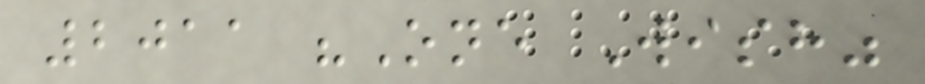2011 "One Wish"
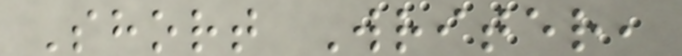Short Writer,
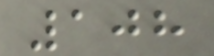108
